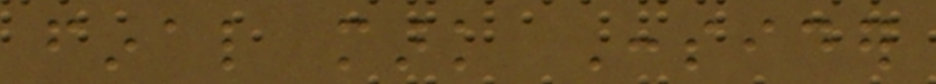final mark Consider
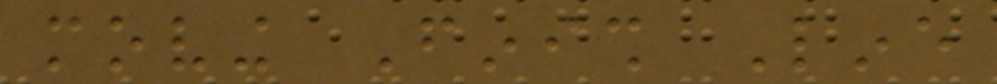moving Finish Line
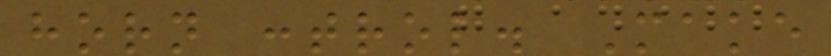horn control. Make
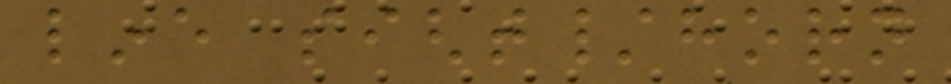line sight/horn
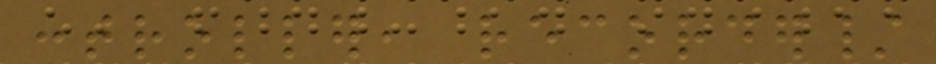controller, recorder/
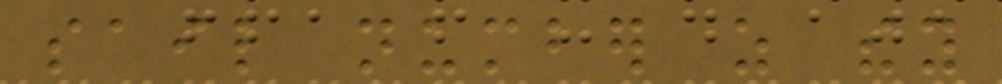sail number as they
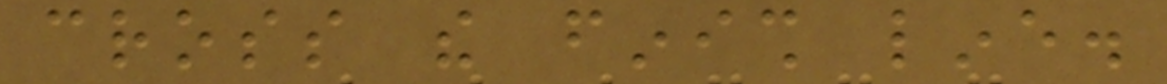cross the finish line.
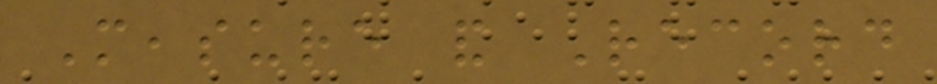Measure and Record
